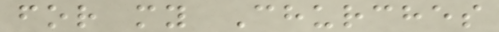for my Churches
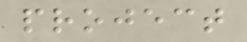project
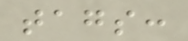tags:
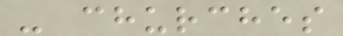- churches
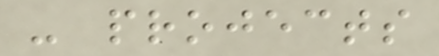- projects
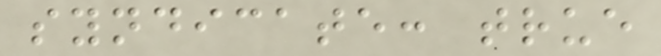syndicate: true
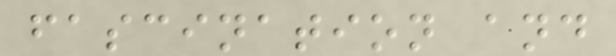fascination and
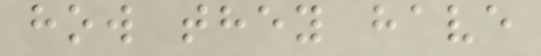how they have
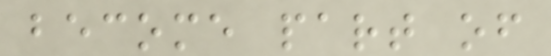become part of
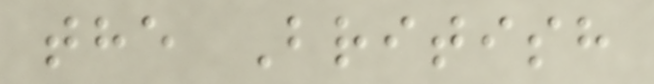the British
